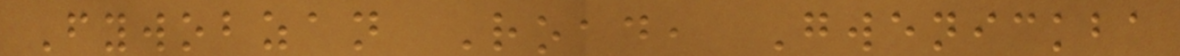Fywobzan Road, Gwenickba
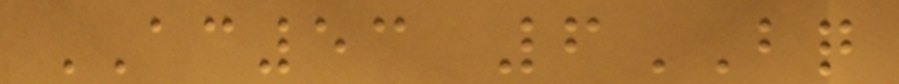AC53 6BQ
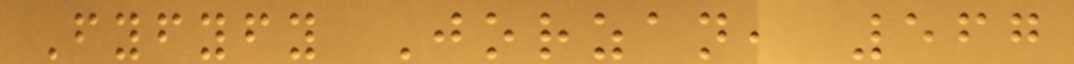Fyfyfy Jorzan, 567
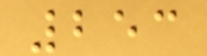253
